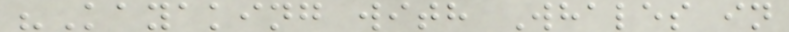"Kayaking with Whales in
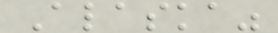Alaska"
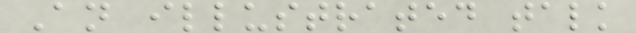An illustrated talk
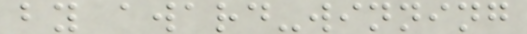by award-winning
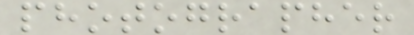photographer
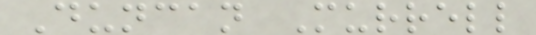Duncan Murrell
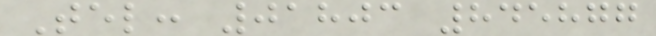Tel: 01803 845877
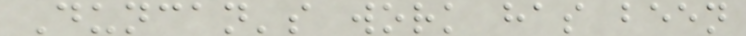Duncan's work has been
